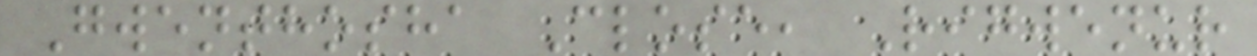Gwenthosha Close, Rigwenur
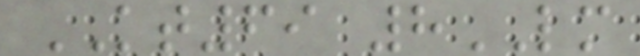KT69 8LM
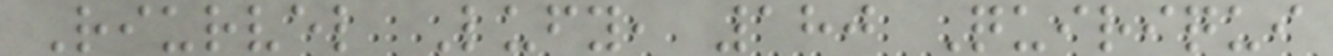Riurvel Lufy, 180 Quiriqui
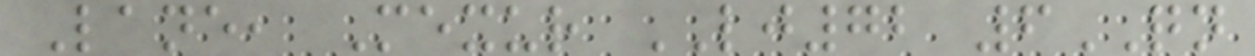Lane, Mexur LJ72 6QN
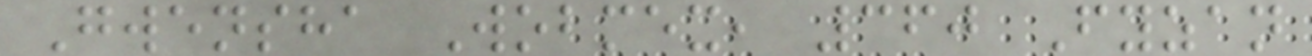Gwensha Wobmex, 360 Fyzan
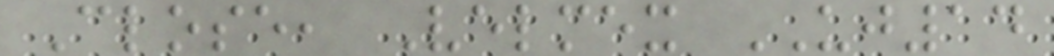Close, Velmex UJ14
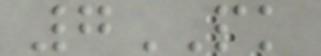7PK
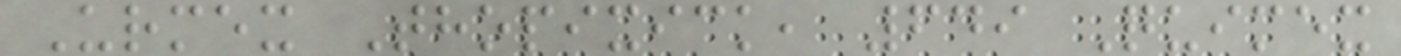Urmex Thopixick, 649 Quimex
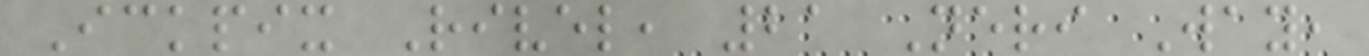Ickpix Rivel, 21 Neri Way,
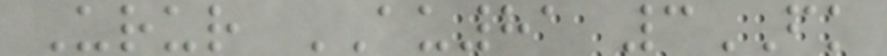Urur AU81 3FK
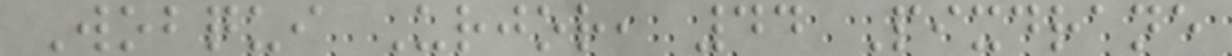Wobqui Urjor, 44 Pixdrane
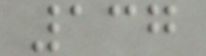137
